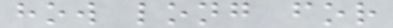how long for
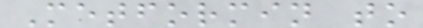Metformin to
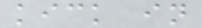kick in
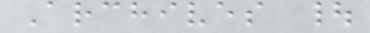Archives |
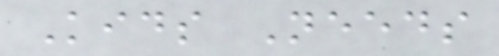Kids Needs
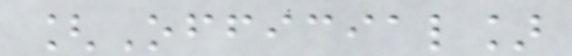[Official]
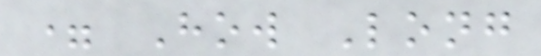= How Long
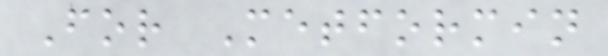For Metformin
